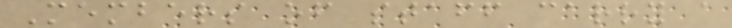Members of staff carry a
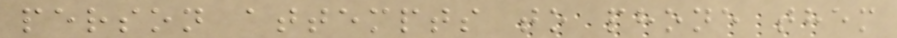person attempts to phone them
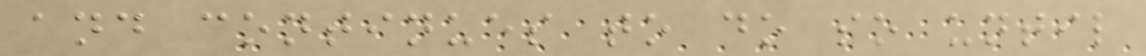and continues to do so until
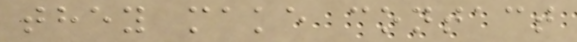they make contact
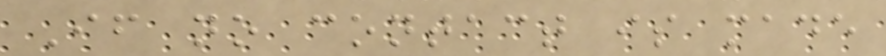If no contact is made
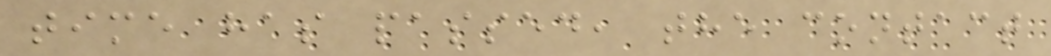time has passed, the contact
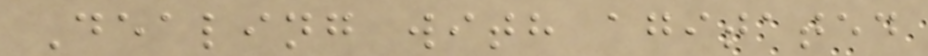Dealing with agitated
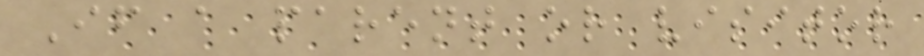If a parent or visitor
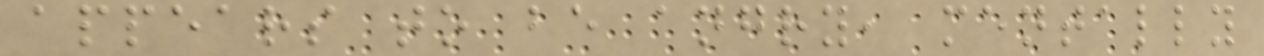appears to be angry, mentally
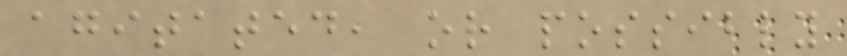agitated, or possibly
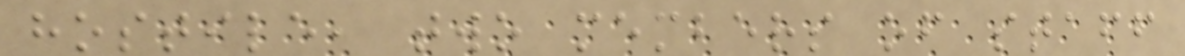hostile, two members of staff
